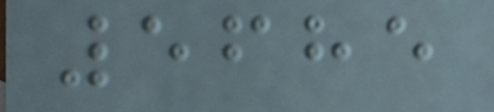5685
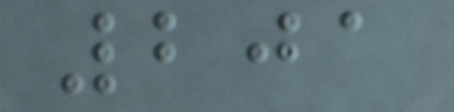201
